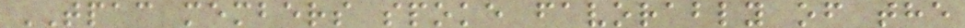TPAC members spoke favorably of the
